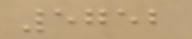5752
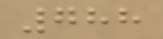788
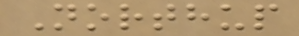Northup
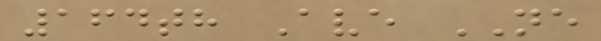164th Ave NE
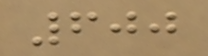600
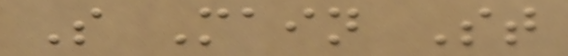S Main St
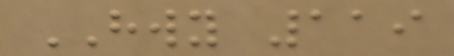HWY 119
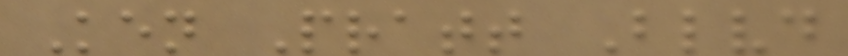Ken Pratt Blvd
